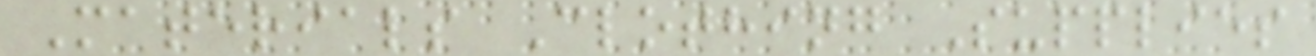Materials Clothing Supplies
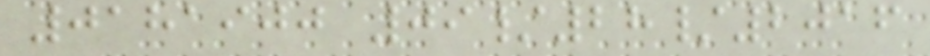0181900 09/28/2016
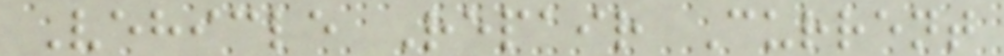Vehicle Repair Current
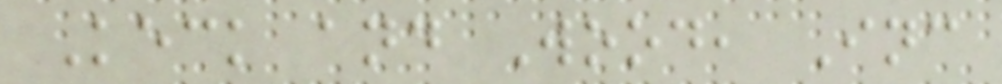Keck and Wood, Inc
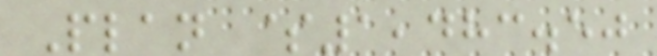Plan $1,483.50
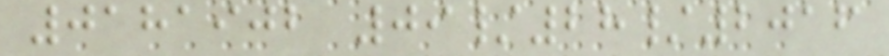0181902 09/28/2016
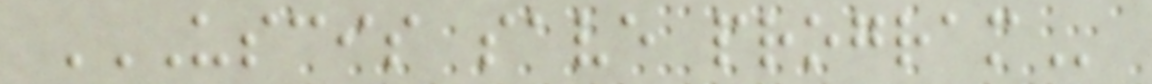USCIS SAVE PROGRAM
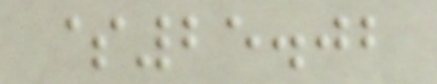$25.02
